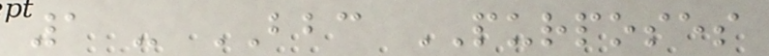1 - BBC PURPOSES
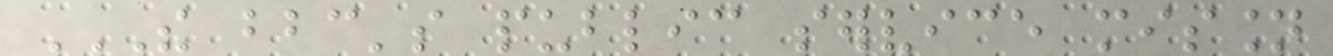THE BBC'S PUBLIC SERVICE MISSION
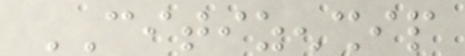CITIZENSHIP
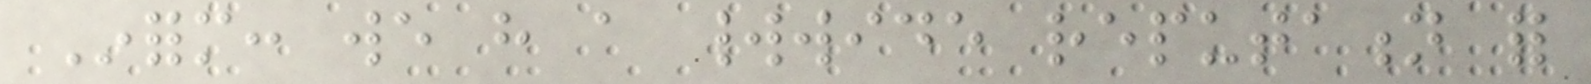Inform: we have a worldwide reputation for
